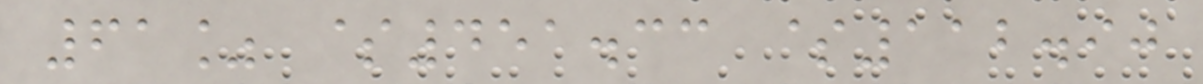61% $451.33 $112.90
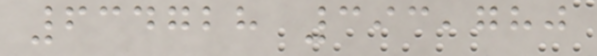634728 393,780
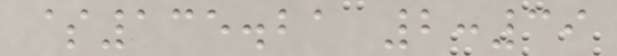$135.21 2:39
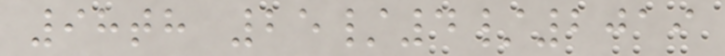98th 25/4/2019
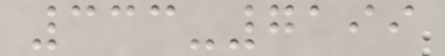333-7199
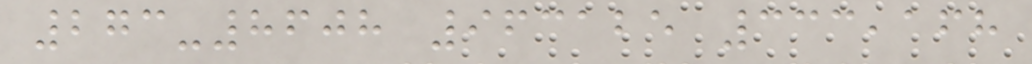273-8608 963125 333,168
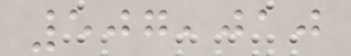507,010
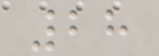28
